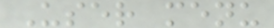User menu
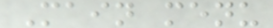Main menu
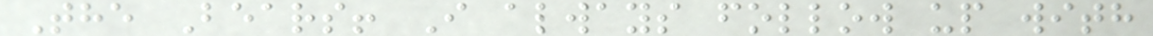The Bears! I always follow up with
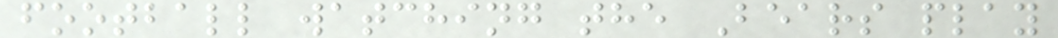football watching the Bears play
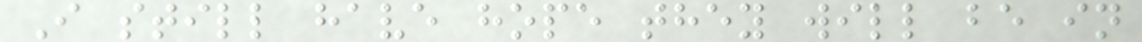I still have hope they will be in
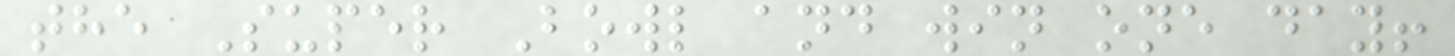the Super Bowl and win one day!
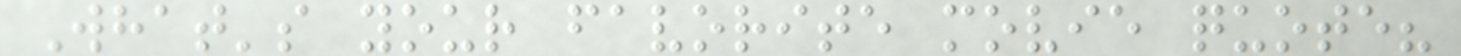What's your favorite movie quote?
